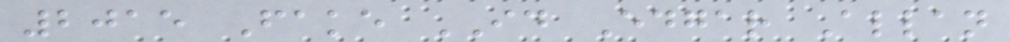2015 Fake ID Edgar Allan
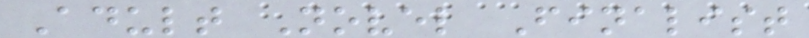Adult Novel Finalist
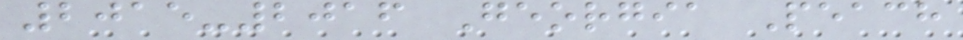2015-2016 Georgia Peach
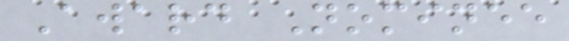Award Nominee
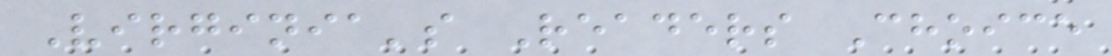Virginia's Readers Choice
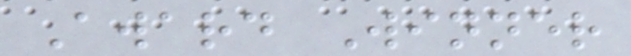Award Winner
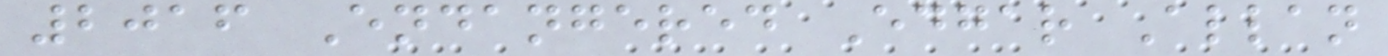2016 Endangered Edgar Allan
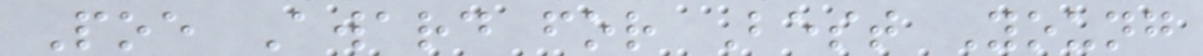Poe Award for Best Young
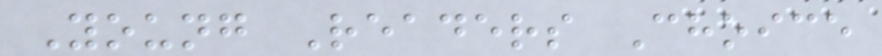Young Readers Choice
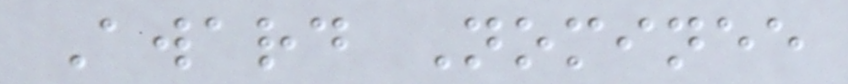Award Nominee
